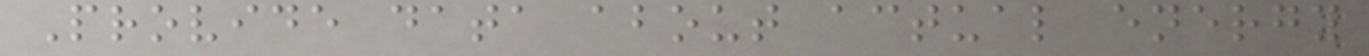Provide data about actual energy
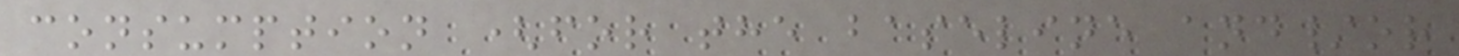consumption (for the baseline and/or
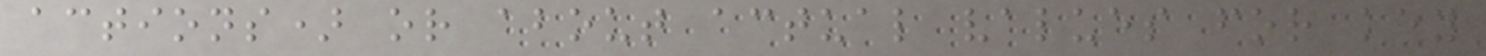actions) or about actual values for key
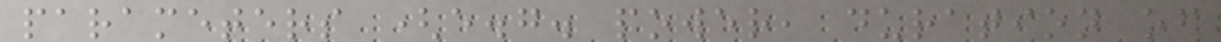parameters (e.g. power, duration of
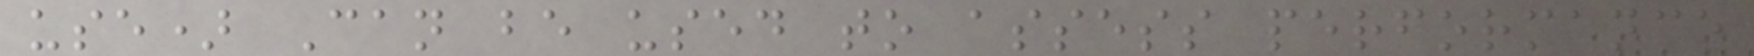use) Can be used to assess performance
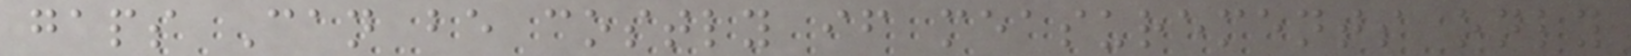gaps Can be costly if measurements only
